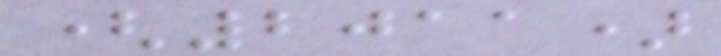(2011)
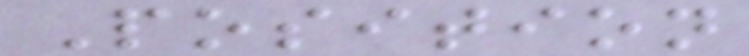Position
